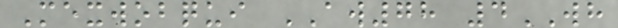Mexwobqui AW78 4WH
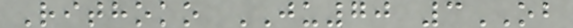Rithoko JU70 3OB
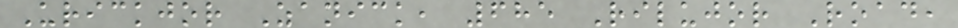Urickjor Zanick, 685 Rilujor Road,
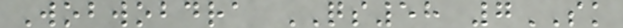Wobwobdra QS58 7SK
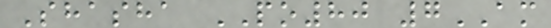Shasha PO80 7AM
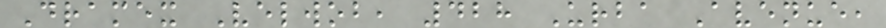Dramex Velwob, 428 Urba Avenue,
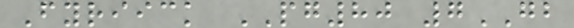Fyriick PG80 7GB
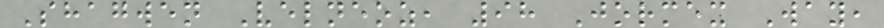Shagwen Velneoz, 98 Jormex Way,
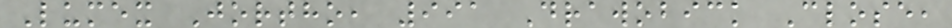Lumex Jortho, 991 Drawobick Close,
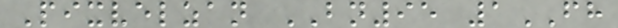Pixvelzan BN95 1FH
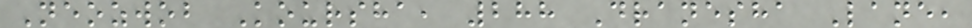Neozwob Koursha, 288 Dranesha Lane,
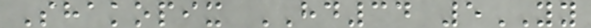Shakopix HD34 5YY
